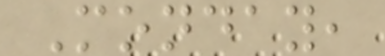Monday,
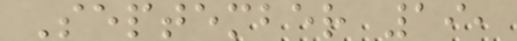September 19,
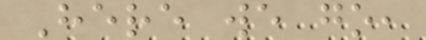Here we go,
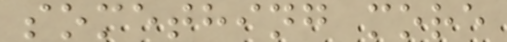something more
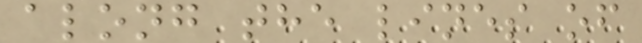along the lines of
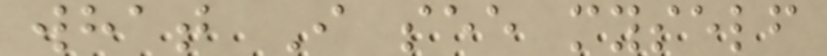what I see myself
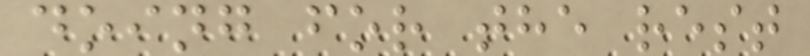doing for the rest
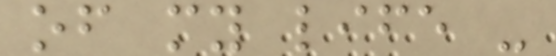of my life -
